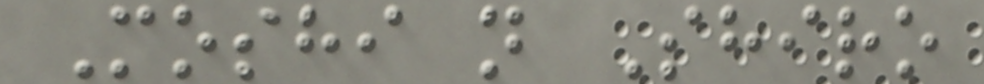Moshi n Shiro
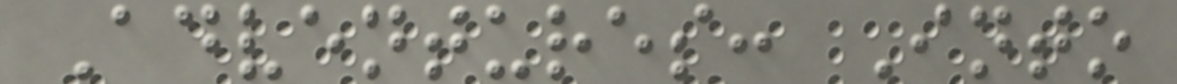Adventures: Into
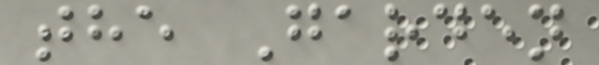the Garden
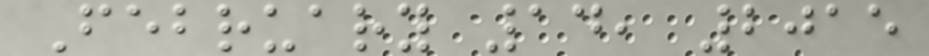February 14, 2015
